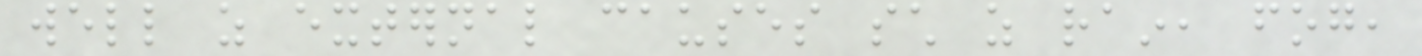well as external causes such as rain, fog,
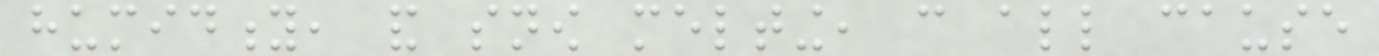humidity, and snow melting, can all cause
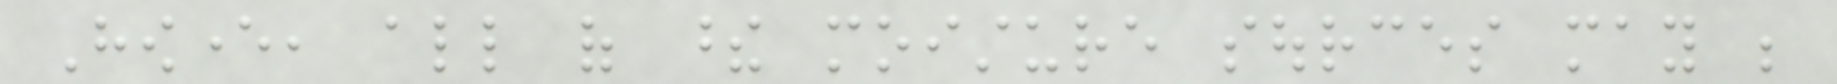However, all of these moisture sources may be
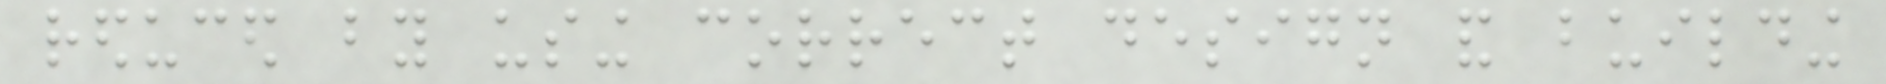reduced by using correct design and building
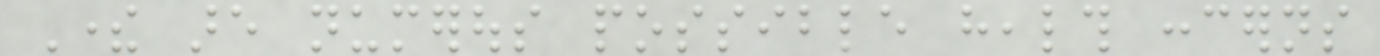There are numerous possible health concerns
